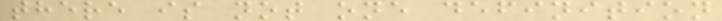there is not one definition
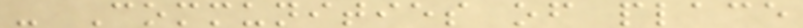- Communities of place
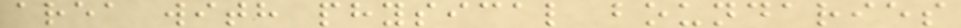area with physical boundaries
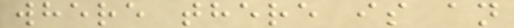where there is an
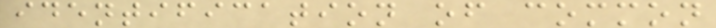identification of common
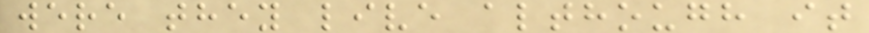were they live although it
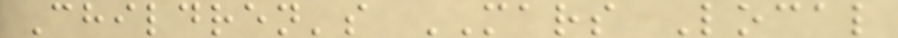Children's MARS Local
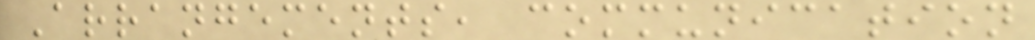Arrangements, communication
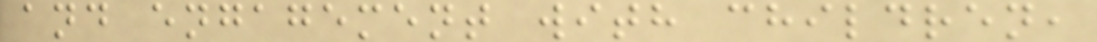and engagement with children,
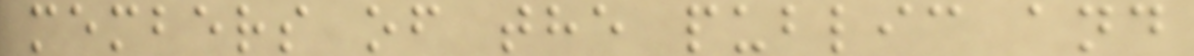members of the public and
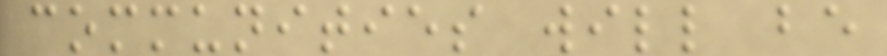communities will be
